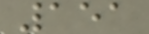151
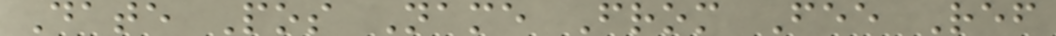Date Pos Name From Fee Ref
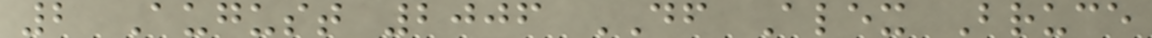2 August 2006 DF Alex Bruce
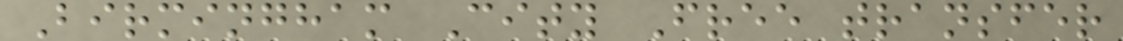Birmingham City Free transfer
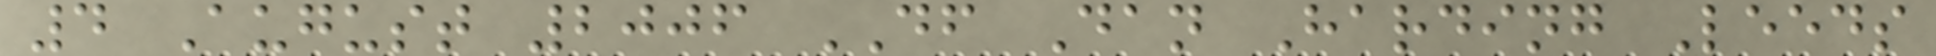4 August 2006 DF Dan Harding Leeds
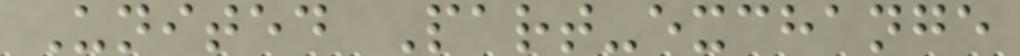United Part-exchange
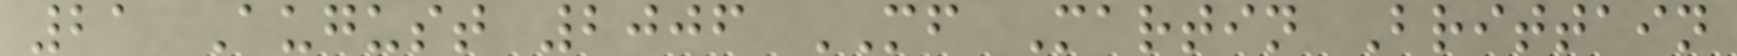21 August 2006 MF Martin Brittain
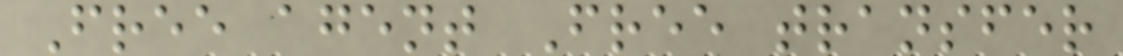Free agent Free transfer
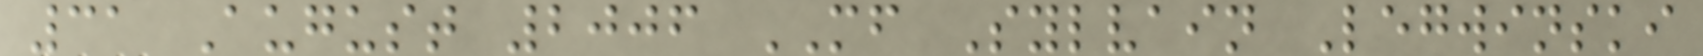31 August 2006 MF Sylvain Legwinski
